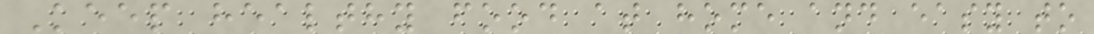Keep healthy food at home and easy to
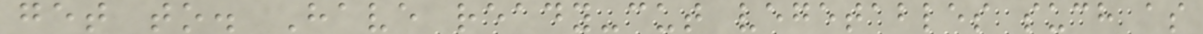get to. Have ready-cut vegetables such as
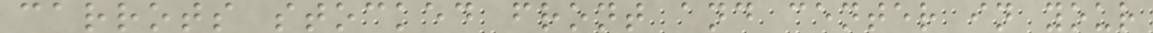carrots stocked front and center in your
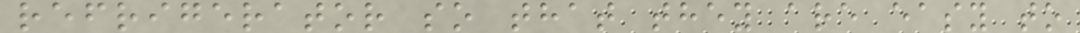refrigerator so that they are easy to
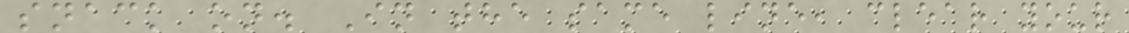snack on. In the same line, clear your
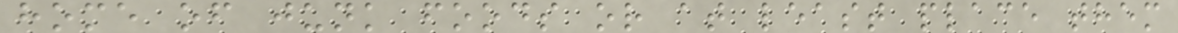home of junk foods or at least place them
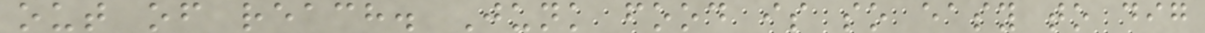out of reach. Junk food is so easy to dig
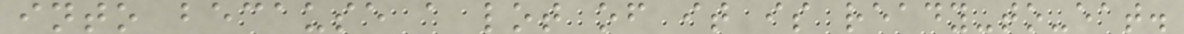into because a lot of it is ready-to-eat.
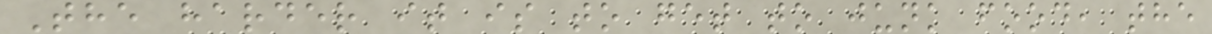The harder it is to get to junk food, the
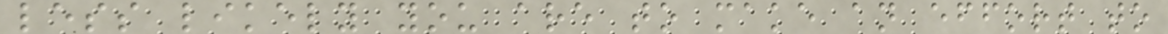less likely you are to make an effort to
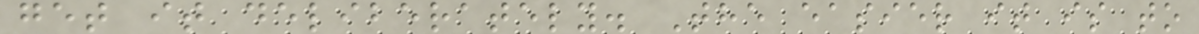get it deliberately. The easier it is to
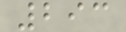293
